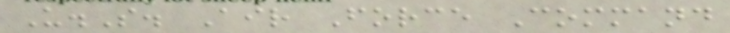U.S. Air Force Command
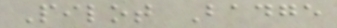Pilot Badge
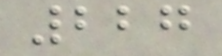227
